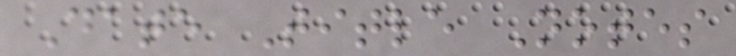Date Title Notes
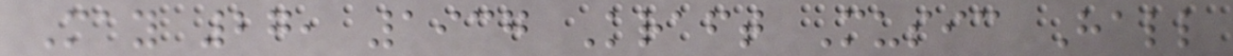May 27, 1937 Kraft Music Hall
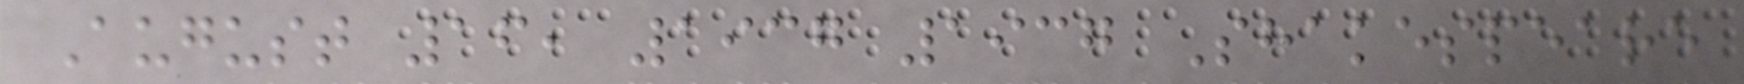August 16, 1937 1937 Shakespeare
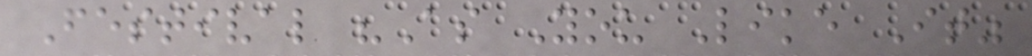Festival "As You Like It"
